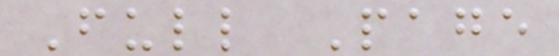Full Page
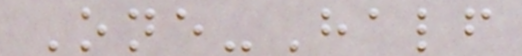One-Half
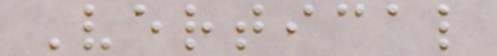Vertical
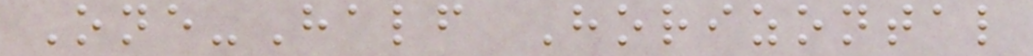One-Half Horizontal
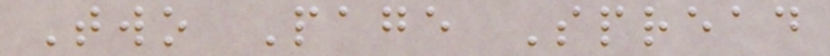Two Page Spread
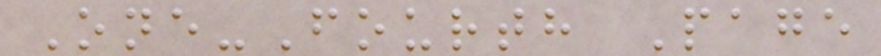One-Fourth Page
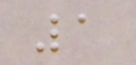1
